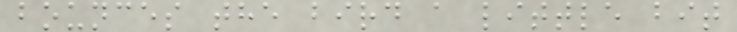bounces the bird a little bit
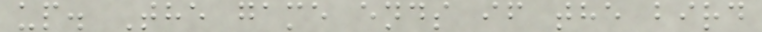up. The game ends if the bird
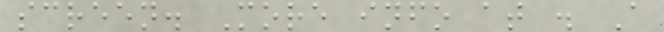screen. More info at . A
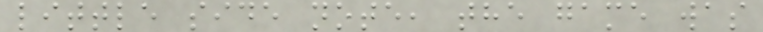little side note, the game was
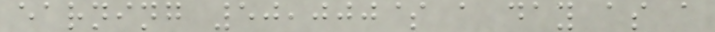earning 50,000$ a day as a
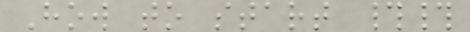How to start ##
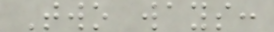Two ways:
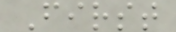First
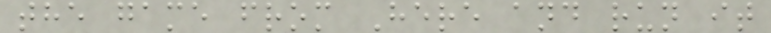the game from Here and run it
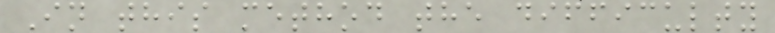In this method the difficulty
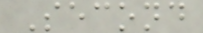Second
